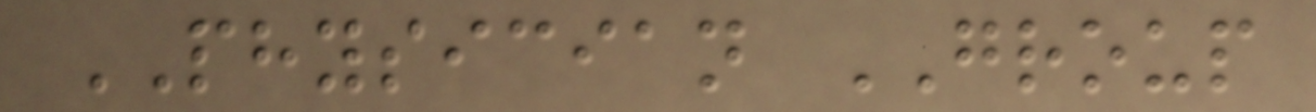PHYSICIAN GROUP
